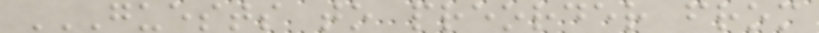GUESTS TO PREORDER FROM
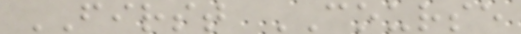FIRST COURSE
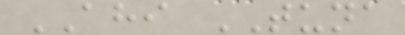AHI TUNA
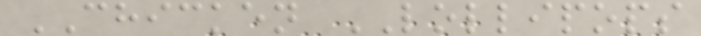CHICKEN LOLLIPOPS
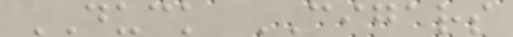DUCK CIGARS
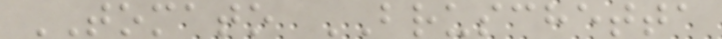TOMATO BRUSCHETTA
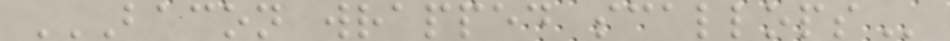BACON WRAPPED SCALLOPS
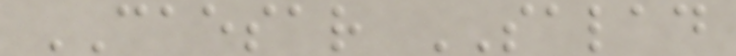CAESAR SALAD
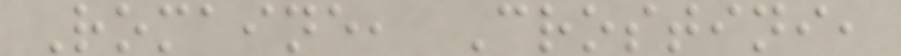Romaine, Crostini,
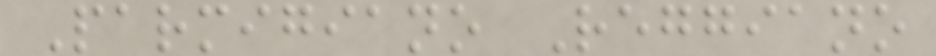Parmigiano Reggiano
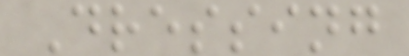Dressing
